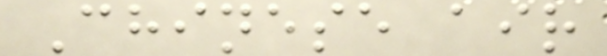Chinese air
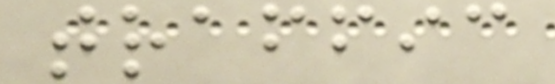traffic
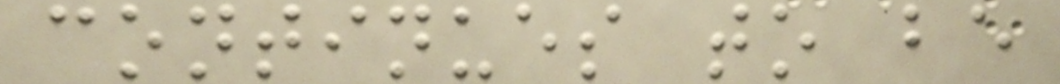continues to be
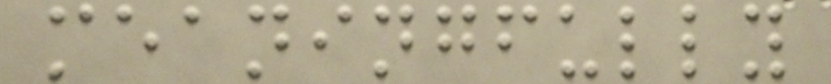meaningfully
